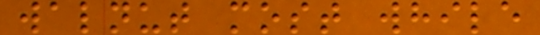walnut most while
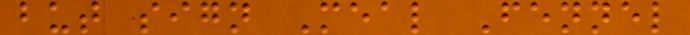but sign Meal Fennel
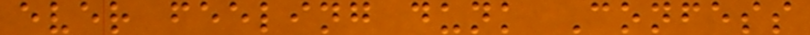ever feeling dunk Confess
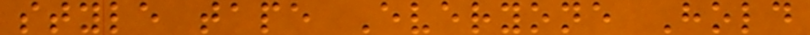style tape Everyone Hold
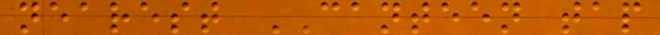nearest CANTEEN tap
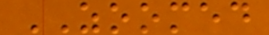ZOOMED
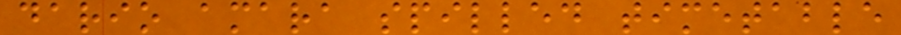dario amara spilled timetable
